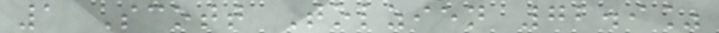1 Scott Tolzien 72.9%
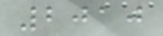2010
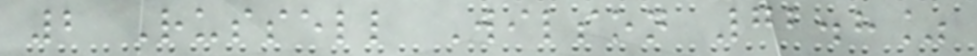2 Russell Wilson 72.8%
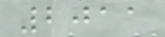2011
